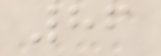86
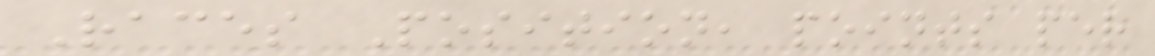Races Position, points per
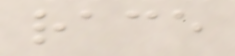race
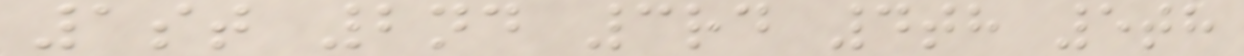1st 2nd 3rd 4th 5th
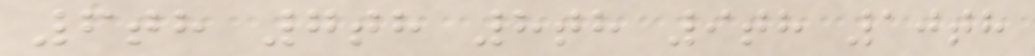6th 7th 8th 9th 10th
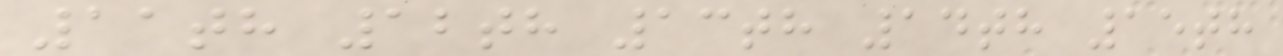11th 12th 13th 14th 15th
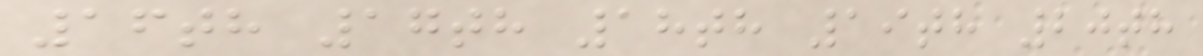16th 17th 18th 19th 20th
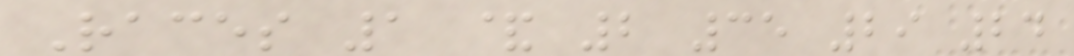Races 1 & 2 35 29 24
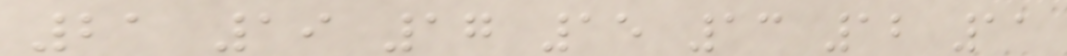21 19 17 15 13 12 11
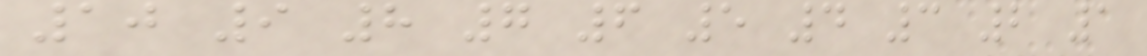10 9 8 7 6 5 4 3 2 1
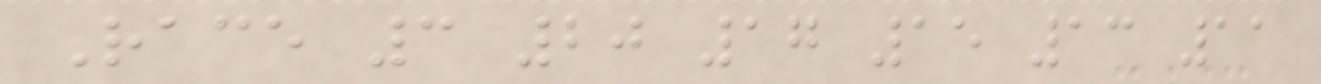Race 3 20 17 15 13 11
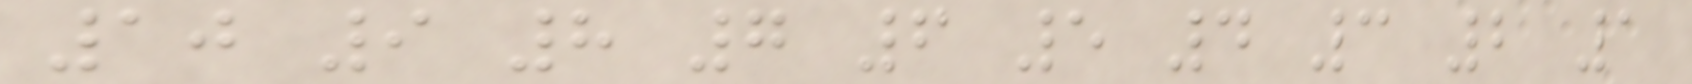10 9 8 7 6 5 4 3 2 1
